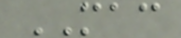MAC
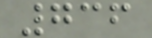736
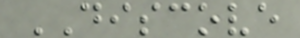DISCOVE
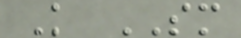K SM
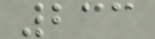233
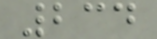234
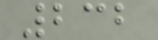232
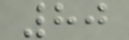80
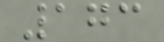173
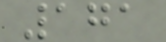171
